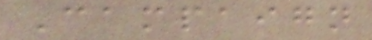Campaign
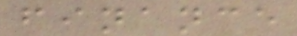finance
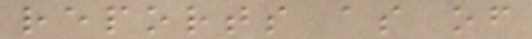reports as of
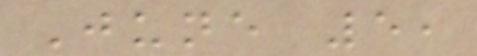June 5,
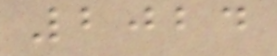2024
